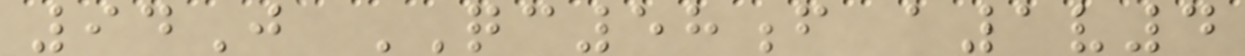94J QC58f a1v4
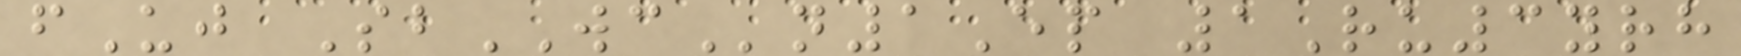fUj SbWCn1Ep 1Ru3yrh
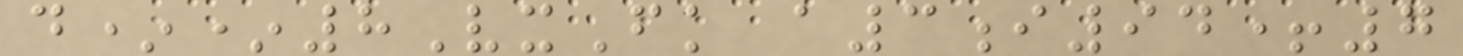d**8VxFk a3i94+7
